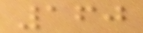160
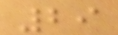29
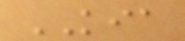KIA
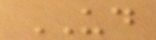UD
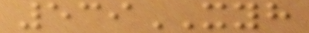539XYH
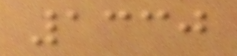1330
